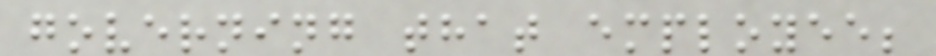governing that employee;
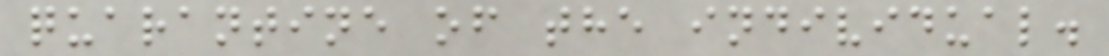quarantine of the individual.
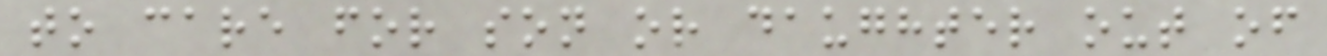to care for son or daughter out of
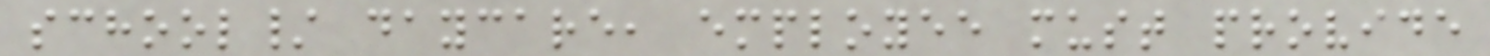school/ daycare, employee must provide
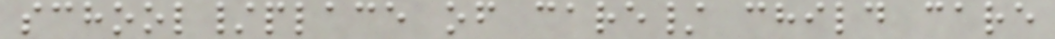school/place of care/ child care
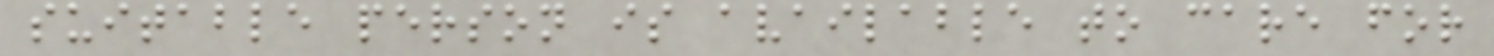suitable person is available to care for
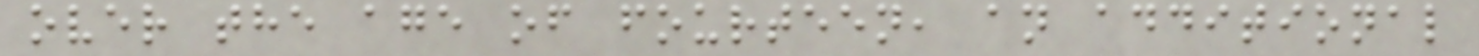over the age of fourteen, an additional
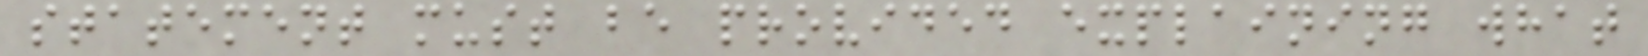statement must be provided explaining what
